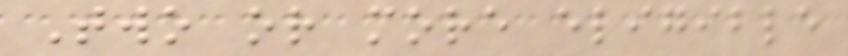Two or more eligible
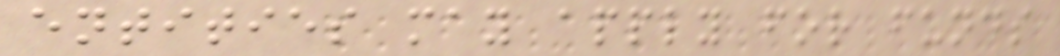entities may apply for funds
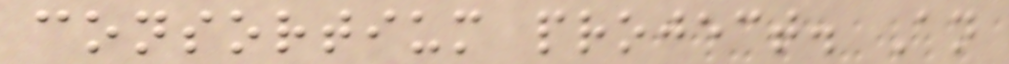consortium project. An
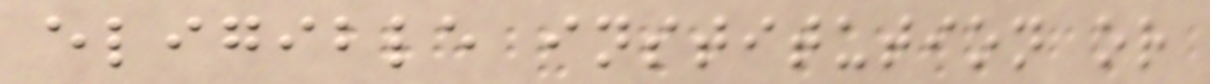eligible institution or
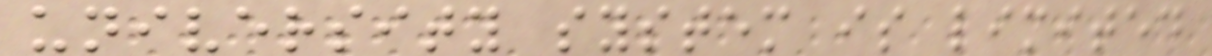university system is limited
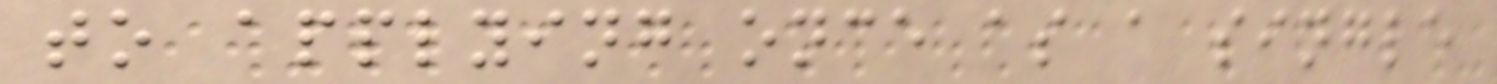to applying once as a single
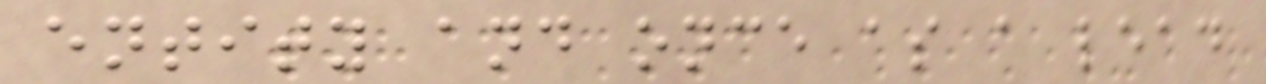entity and once as a lead
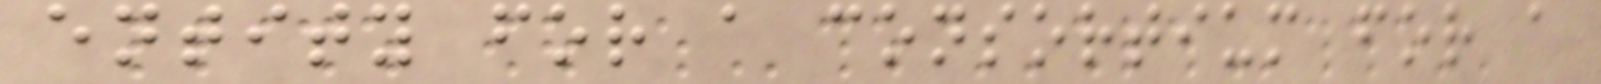entity for a consortium for a
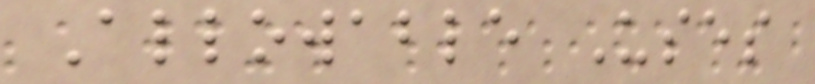Allowable Uses
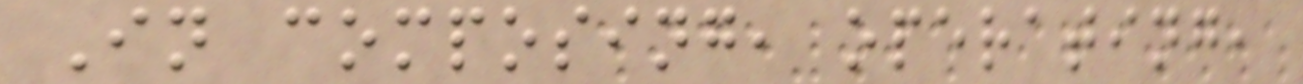In composing, operating,
